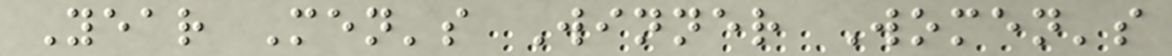Year Men's Winner Women's
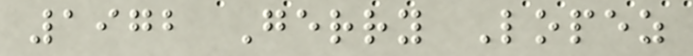1972 Gerry Lopez
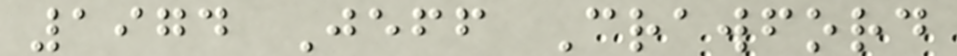1974 Jeff Crawford
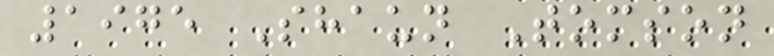1975 Shaun Tomson
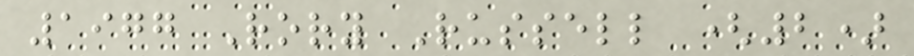1977 Rory Russell (2)
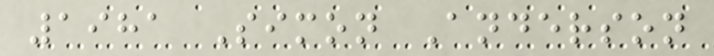1981 Simon Anderson
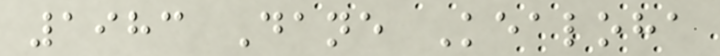1983 Dane Kealoha
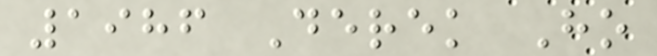1986 Derek Ho
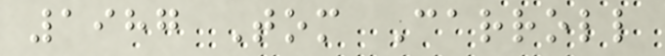1987 Tom Carroll
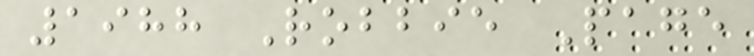1988 Robbie Page
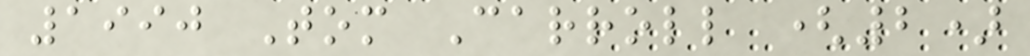1990 Tom Carroll (2)
